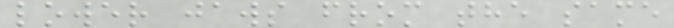lower jaws from the same
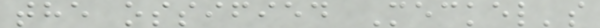the ossified Meckel's
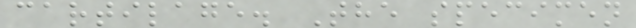cartilage. The specimen
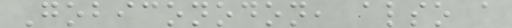Gobiconodon, also a
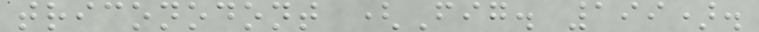triconodont (Fig. 199).
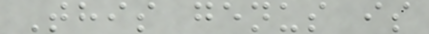This genus is
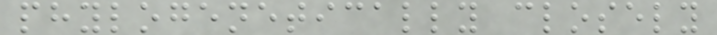phylogenetically closely
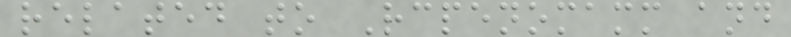related to Rcpenomamm and
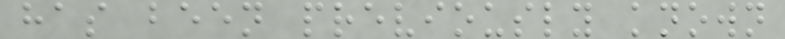has been previously known
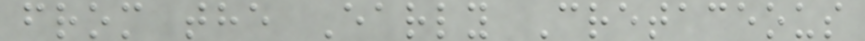from the Early Cretaceous
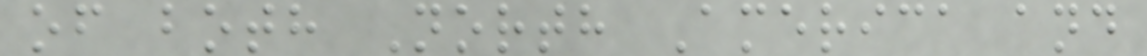of both North America and
